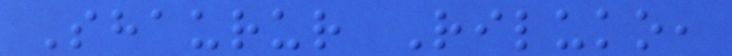Shaurur Riluko,
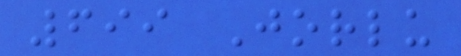699 Jorlu
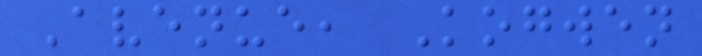Avenue, Kogwen
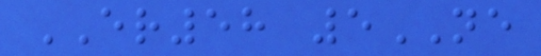ER58 5NE
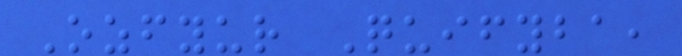Ozfyur Quifyba,
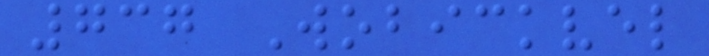737 Wobickvel
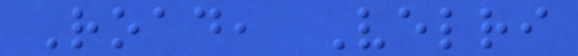Road, Velri
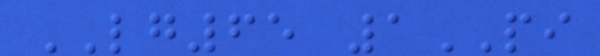LG65 1PI
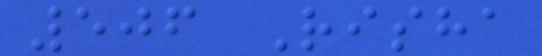506 Risha
